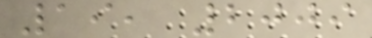19, 2009
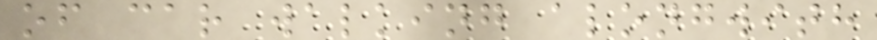of car walking alongwith
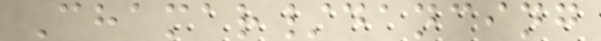Chamar/dancing
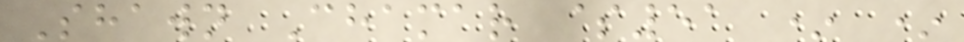Shawn Chamar $51 * *
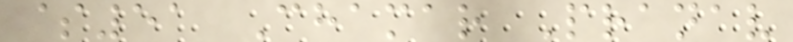$51 Chamar Pranav
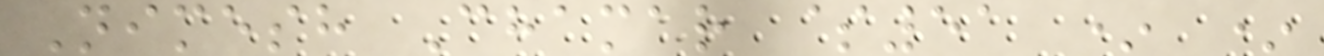Nimesh Chamar $51 * *
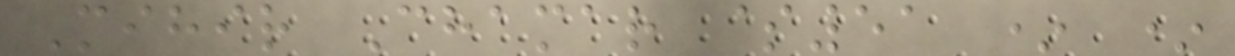Mihir Chamar $51 * *
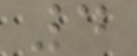4
